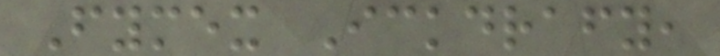Fymex Ickdrafy,
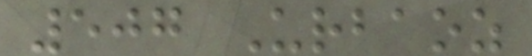507 Urbaoz
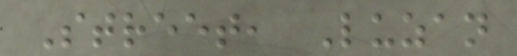Street, Luzan
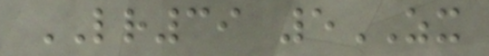LR39 5ZX
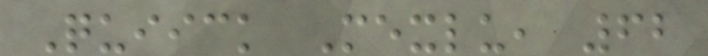Quiick Mexlu, 62
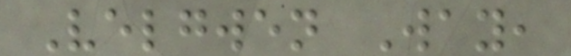Velgwen Way,
